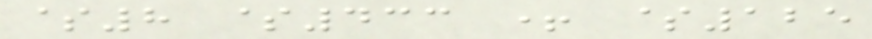$8 $433 + $125
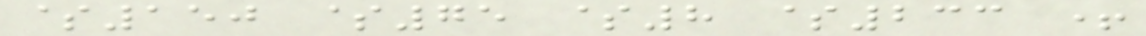$150 $75 $8 $233 +
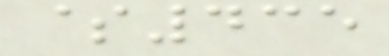$435
